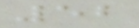52
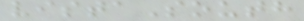vistaSouth
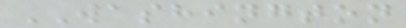WASHINGTON
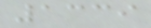1339
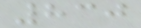830
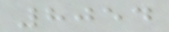8054
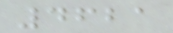4621
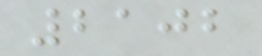2102
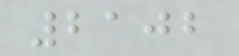2102
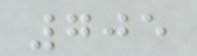705
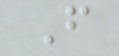F
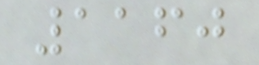1160
